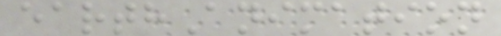earthAnimation
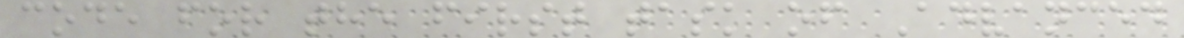code for the first task of Advanced
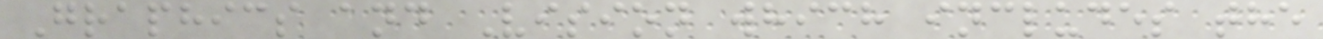Graphics and Vision which includes the
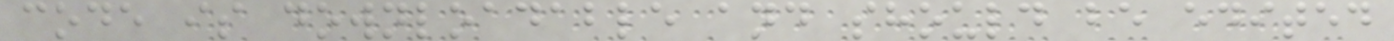code is downloadable and should be edited
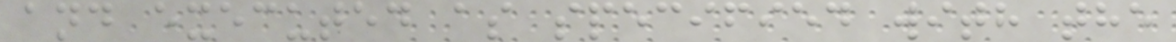and executed as specified with the
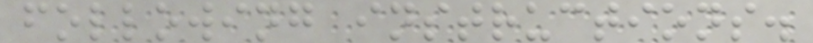following instructions.
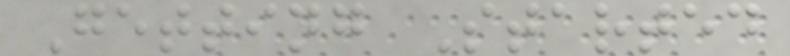Getting Started
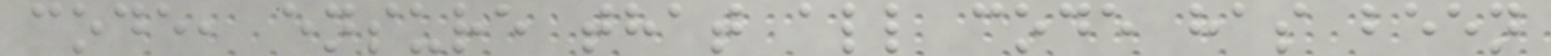code, ensure that all code has been
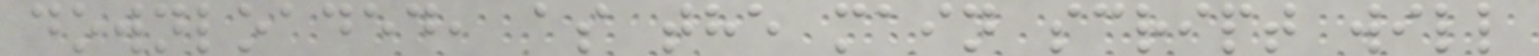downloaded, as the main script will
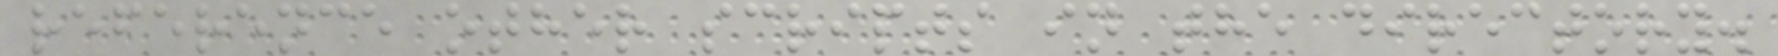reference other scripts in the directory.
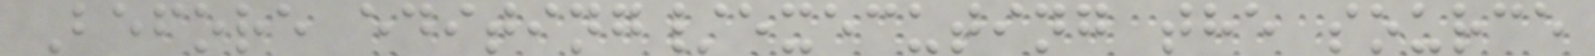Before editing/executing the source
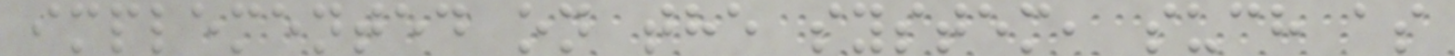implemented on the system, such as
